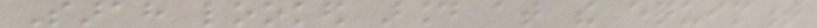Sarah looked around at the equipment
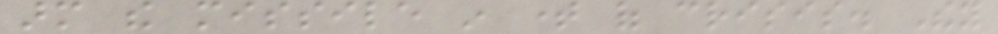arm the missile in time of crisis. They
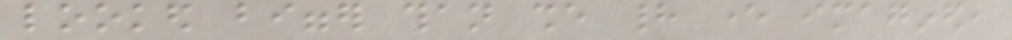looked bigger than she had ever imagined,
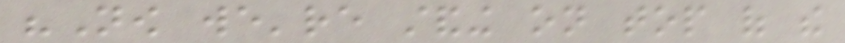"Now we're standing on top of the
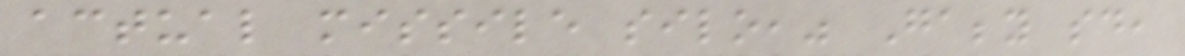actual missile silo," Gabby said,
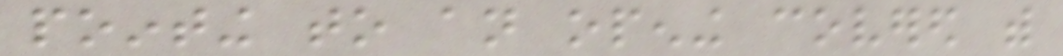pointing to an opening covered with
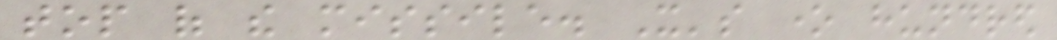top of the missile. It's one hundred
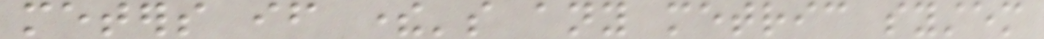meters if there's any metric system
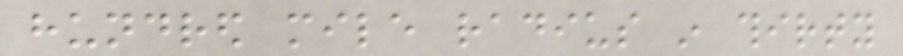hundred mile radius in thirty
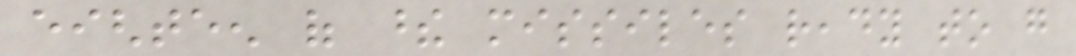eighteen of these missiles ready to go
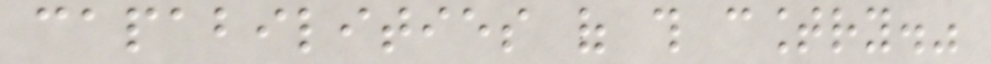capabilities of this country."
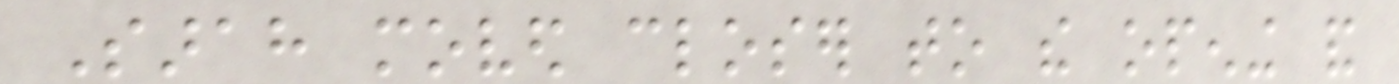Sarah moved closer to the opening and
